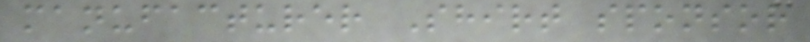manufacturer Shirt sponsor
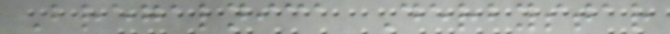Bregalnica Derbystar
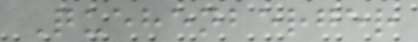Quehenberger
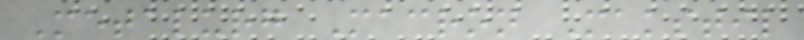Metalurg Macron Makstil
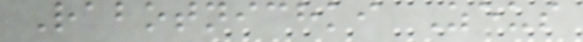Rabotnichki Zeus
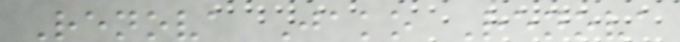Renova Jako Renova
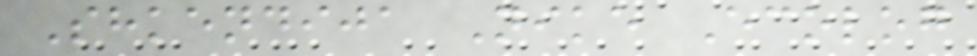Shkendija Nike Ecolog
